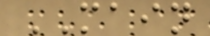MAIN
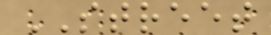STREET
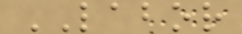LABOR
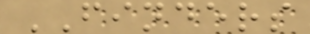FINDERS
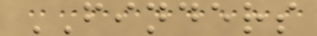FINDERS
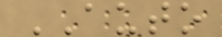AUTO
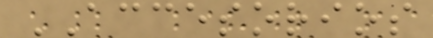ACCESORIOS
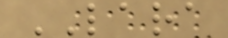LARA
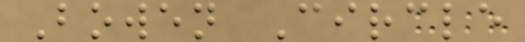Bowen Circle
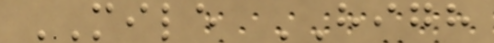MILE HIGH
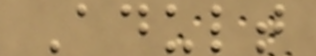Adult
